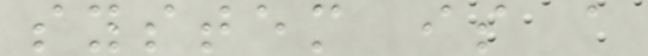system is a
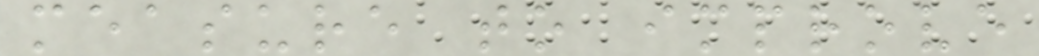measure to improve
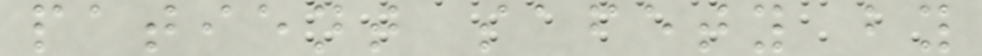patient safety by
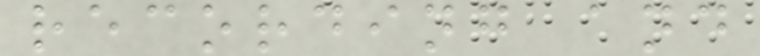recording and
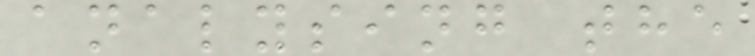analysing the
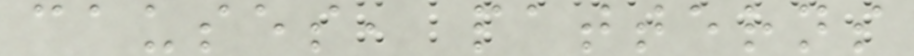causes, patterns
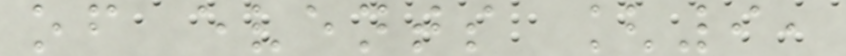of events [9,
